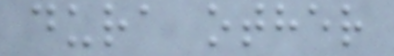dura other
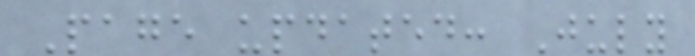Page updated: July
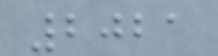2021
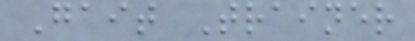Gait Trainer
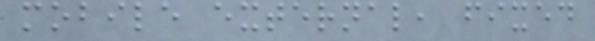mobile external, fixed
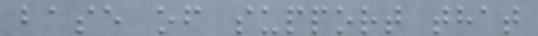base of support that
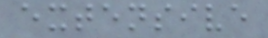extensive
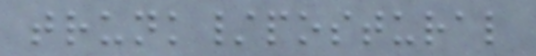trunk/postural
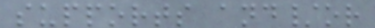supports and/or
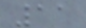11
